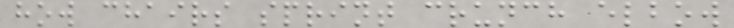how chairs sprint crunch elbow
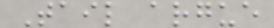Tail argue
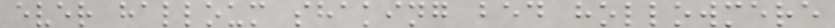ever halloum shaking bed hollowmere
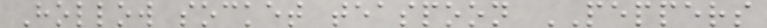Hollow socket teaspoon PEPPERS
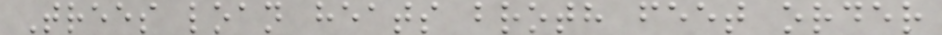Trees loan heats broth feet order
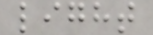light
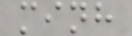minh
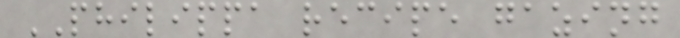PHILIPPA recipe gazing
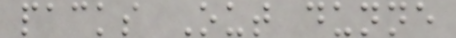packs Out dunne
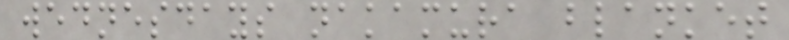wednesdays nakamura blanket
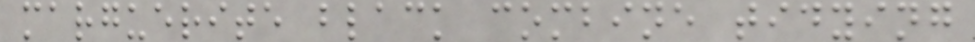marguerite black combine tidying
